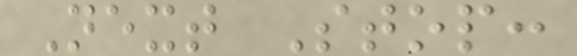Next Stop:
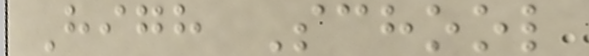High School
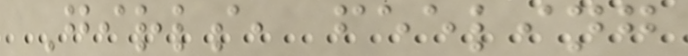Girls, feeling
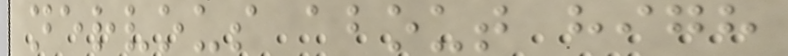nervous about high
